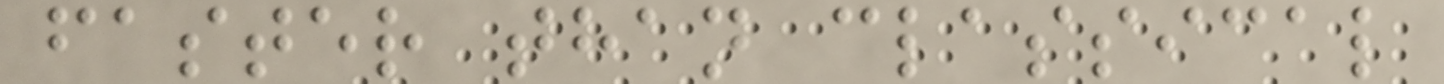faster than classical
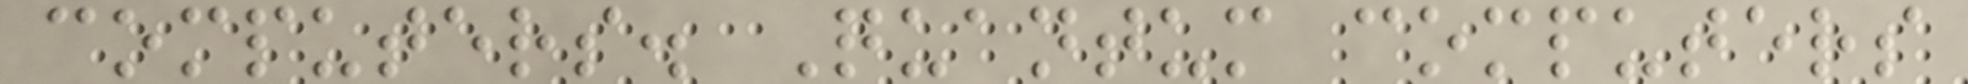computers. Quantum computers
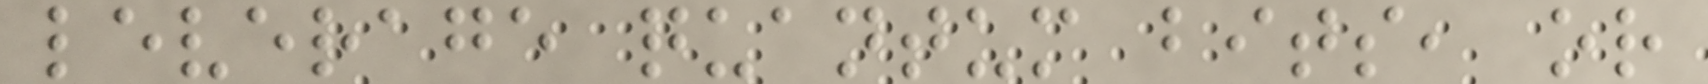leverage quantum bits, or
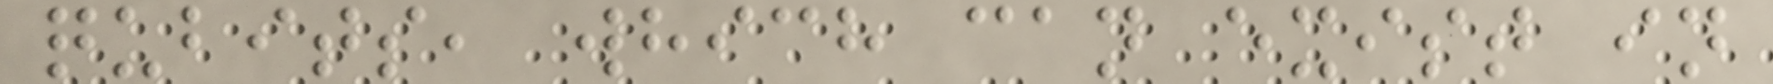qubits, which can exist in
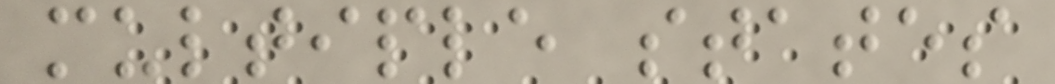multiple states
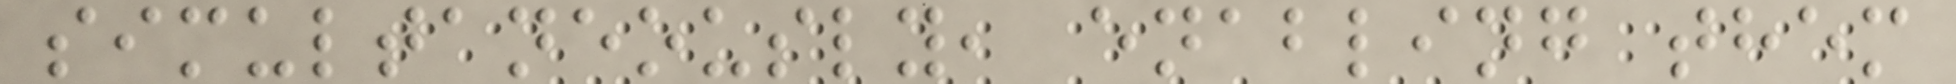simultaneously, enabling them
